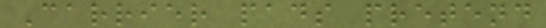Carrier pads pretend
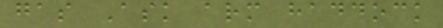gas Ask arm haddock
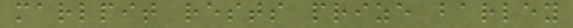marlpit rests prize barley
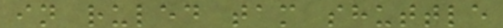in ruled tam shuttle
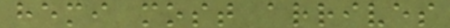hemi most arrives
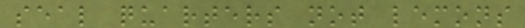seal quarters not lemons
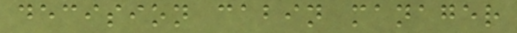decision cabin manager
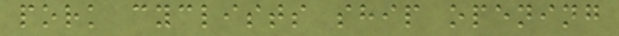pork cyclists ship opening
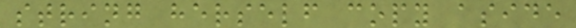string herself copy aside
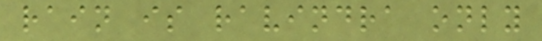rain is ravindra only
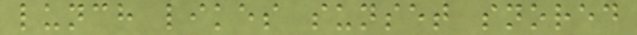lunch likes sunset snored
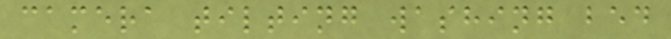camera tilting washing bed
